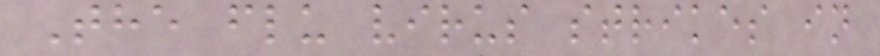The flu virus strikes in
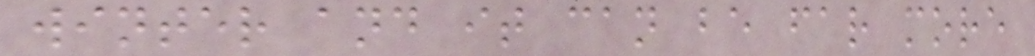winter and it can be far more
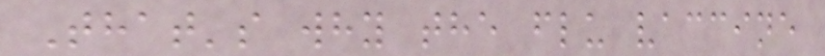That's why the flu vaccine
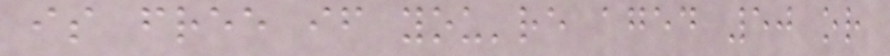is free if you're aged 50 or
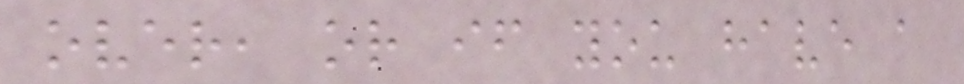over, or if you have a
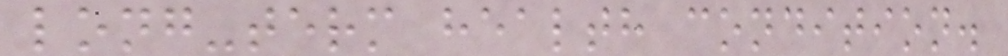long-term health condition.
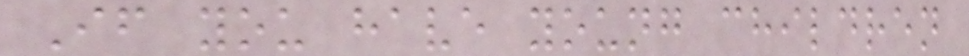If you have young children
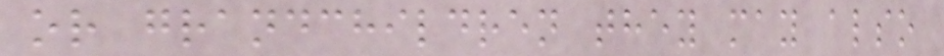or grandchildren they may also
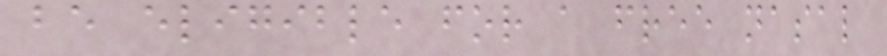be eligible for a free nasal
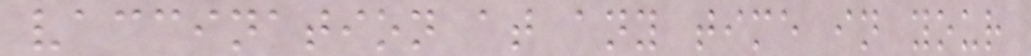vaccination at any time in your
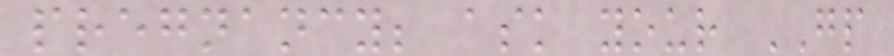pregnancy; ask your GP
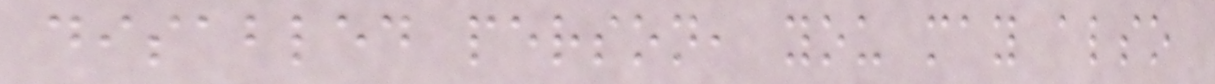disabled person, you may also
